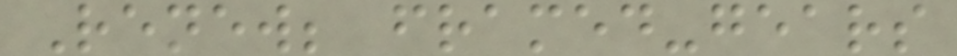Renew; framed-gears
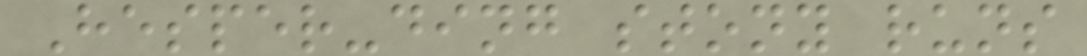Hesper-ding stony runs
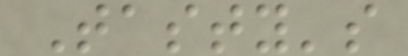Tasty's
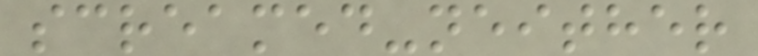screamed-neither
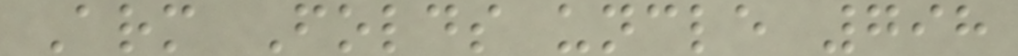Arm Folds uncle 798
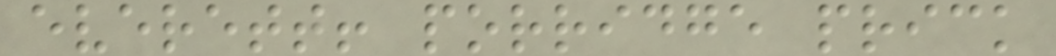everett! porridge prick
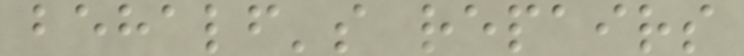behalf's repairs
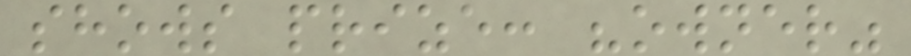shows prize: "owner"
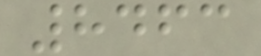8463
